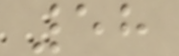58
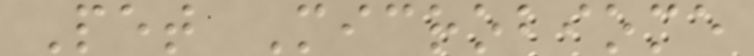Pet Microbiome
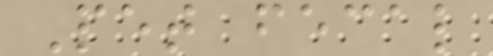Pet fecal
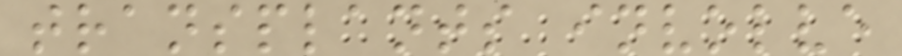transplants involve
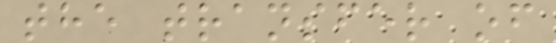the transfer of
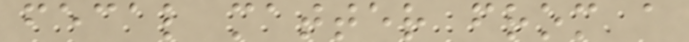fecal matter from a
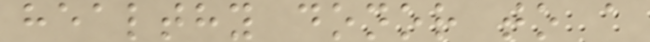healthy donor to a
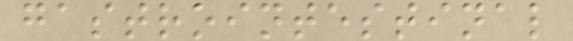gastrointestinal
